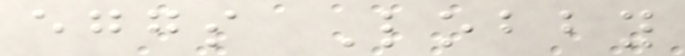eggs Lobby
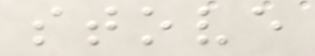stove
